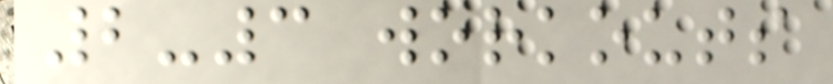2-3 workouts
